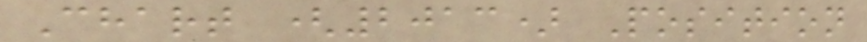Chart (2013) Position
